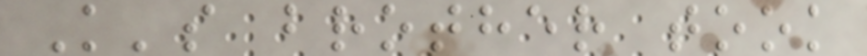K's brother took
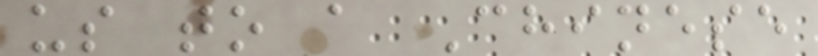us to a Chinese
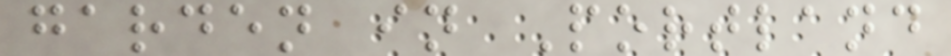garden in Portland
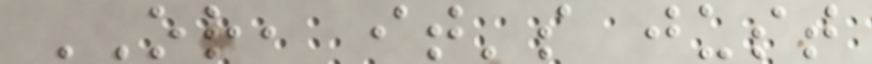OR, it's just
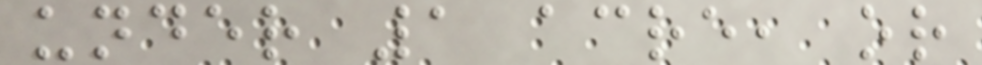under 1 acre, or
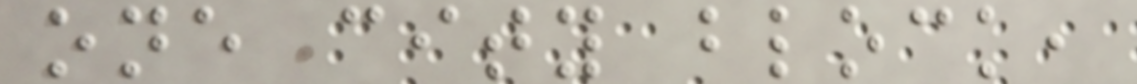one city block,
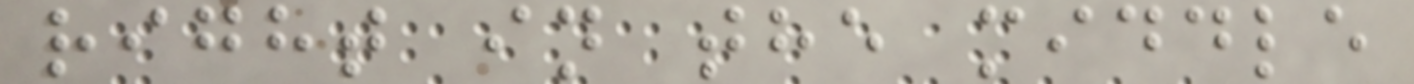right in the middle
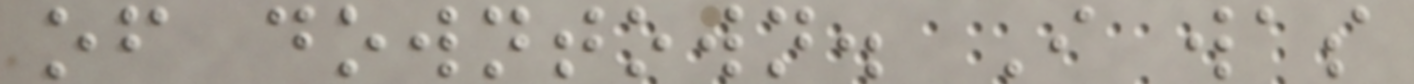of downtown. I was
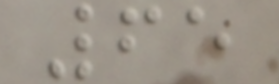65
